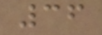36
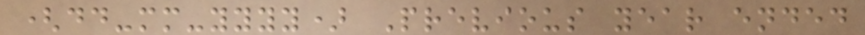(dd-mm-yyyy) Previous year ended
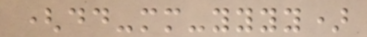(dd-mm-yyyy)
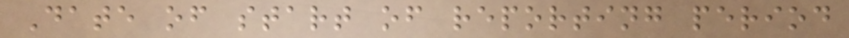Date of start of reporting period
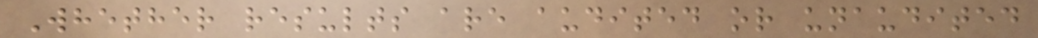Whether results are audited or unaudited
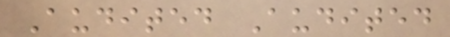Audited Audited
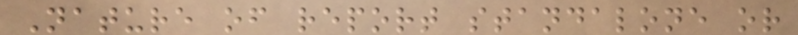Nature of report standalone or
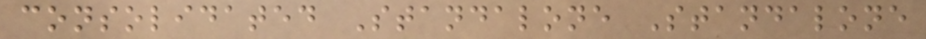consolidated Standalone Standalone
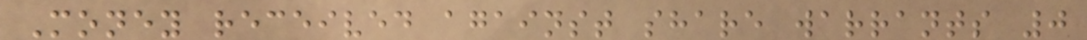Money received against share warrants 0
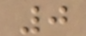0
